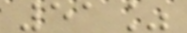51%
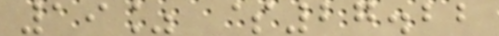19% $27.22
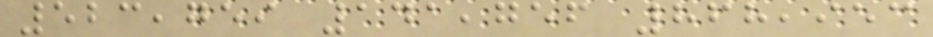523,759 141,756 868,953
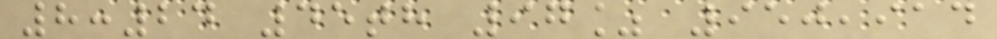8:24 45th 97% 950,914
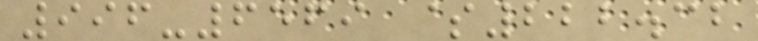996-6569 $222.32
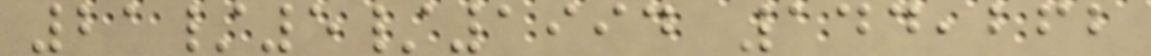21/5/1994 144,262
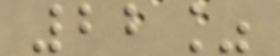22%
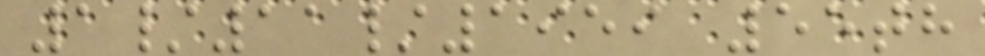1/11/1959 55th
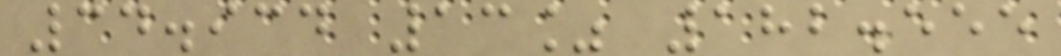34.934 13% 182.555
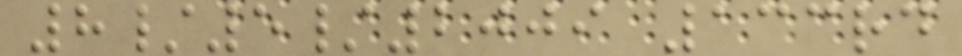8/5/2009 133rd
